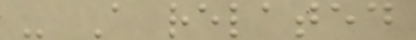- A related
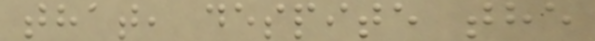that, despite the
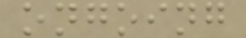ongoing
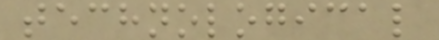technological
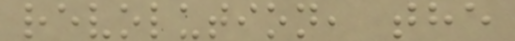revolution, the
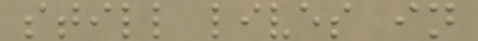still lives in
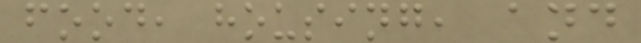food, housing, and
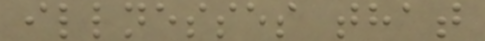illnesses that
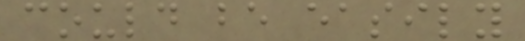could be easily
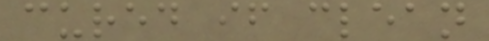cured if clean
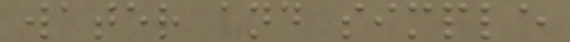water and simple
